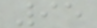95
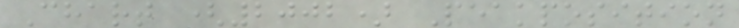Chart (2002) Peakposition
